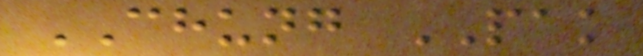CHUNG PAK
